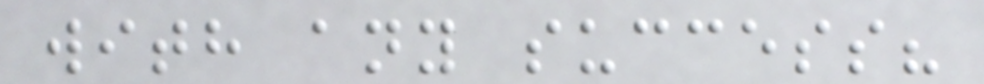with any success?
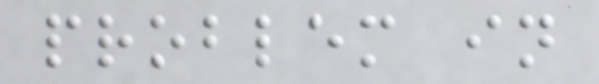problem in
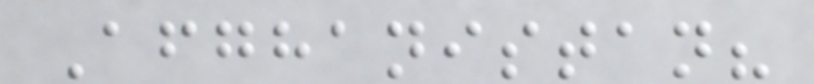Afghanistan?
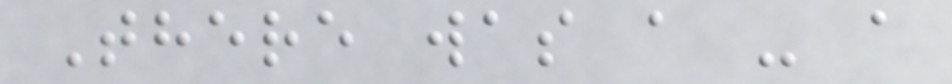There was a - a
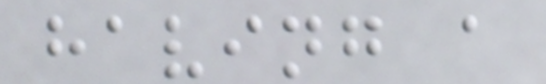having a
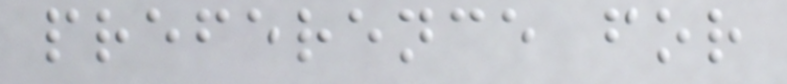preference for
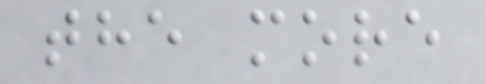the more
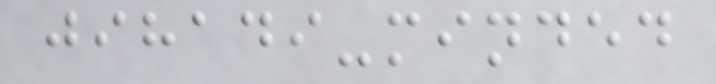jihadi-minded
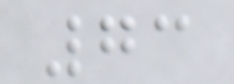73
